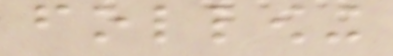following
